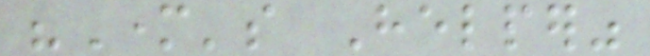"Mother's Helper"
